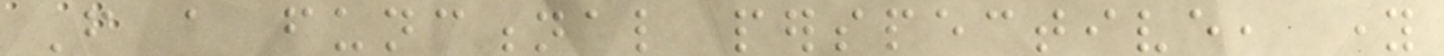From a functional perspective, young
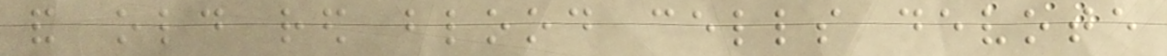and old red blood cells devote
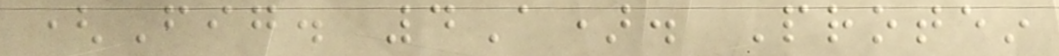(Fig. 4A). Protein
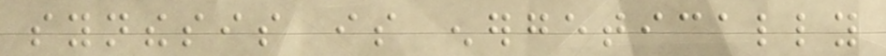synthesis is energetically
